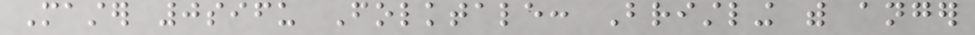Master 0sifu Folktale: Bristling with anger
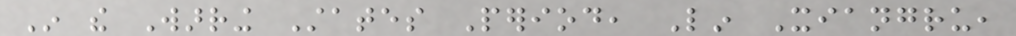In the Warring States Period, Lin Xiangru,
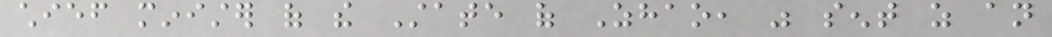chief minister of the State of Zhao, was sent as an
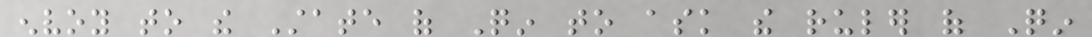envoy to the State of Qin to ask the ruler of Qin
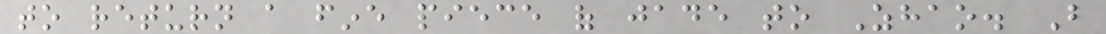to return a fine piece of jade to Zhao. But
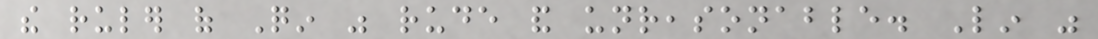the ruler of Qin was rude and unreasonable. Lin was
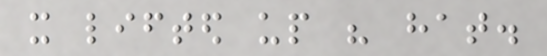it lifted up his hat.
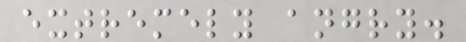extremely angry.
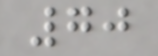70
